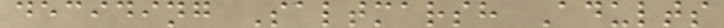deciding Saltmarsh Adults
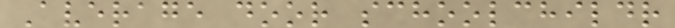Average door schoolchildr
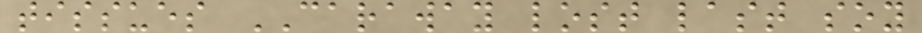tissues CARAWAY lost last soy
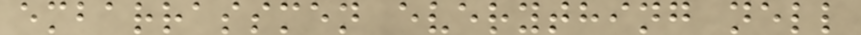embarrassmen everything nell
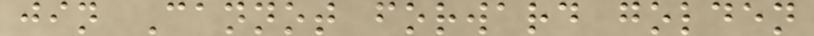jin Cannot forward golden
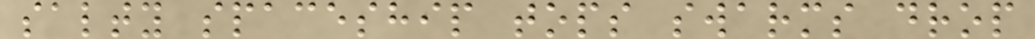salty spaceship tops swarms drop
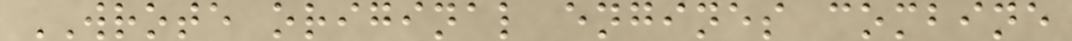WROTE original engines combine
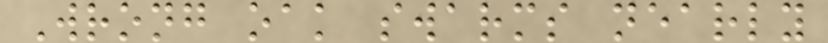Wrong oak swarms nearly
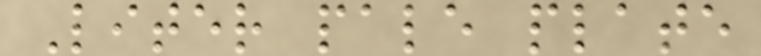Liter pale plate
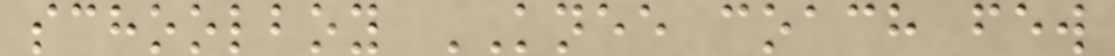schoolboy KNEE coach few
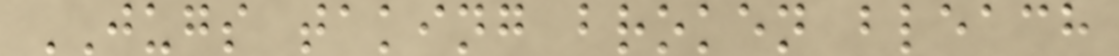JUGS taking broken bleach
